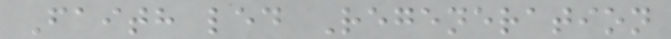Faith led Regeneration
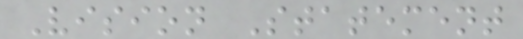Vision Statement
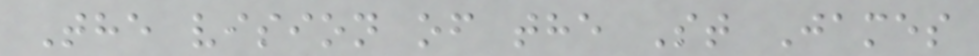The vision of the St James
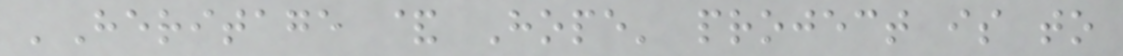'Heritage & Hope' project is to
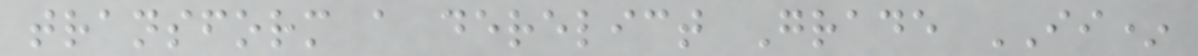transform a derelict Grade II*
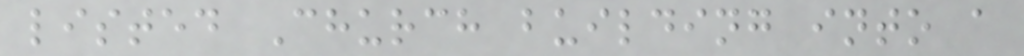listed Church building into a
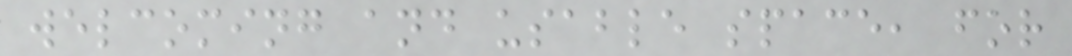welcoming and usable space, for
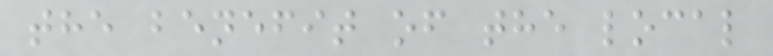the benefit of the local
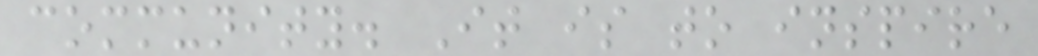community. It is to inspire
